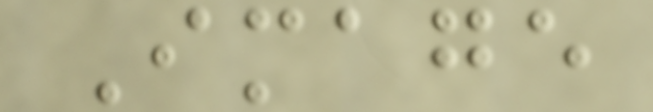Image
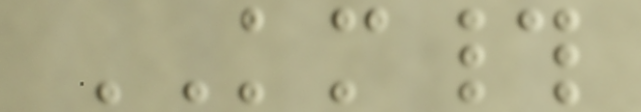KM#
